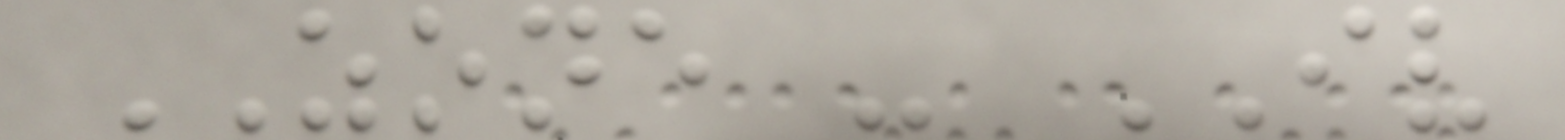ZONE - IV
